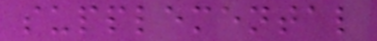supplemental
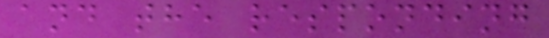and the responding
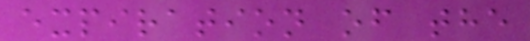expiration of the
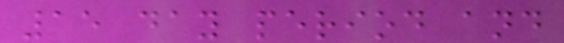15 day period and
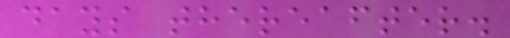days thereafter.
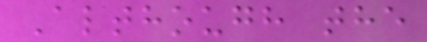Although the
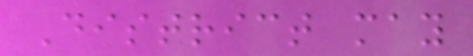District may
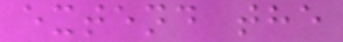extend the
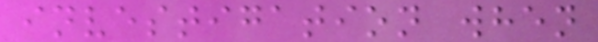investigation when
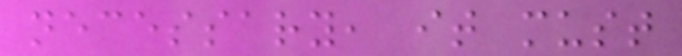necessary, it must
